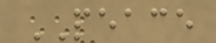PEACE
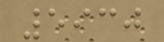5930
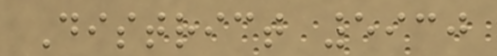District 5930
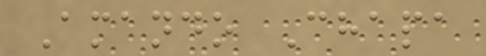Amando Chapa
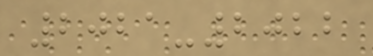2021-2022
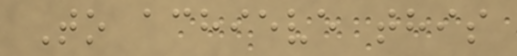To achieve this
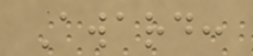Award:
